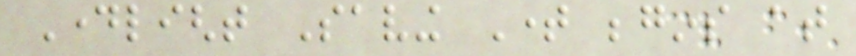Daylight Saving Time begins at
